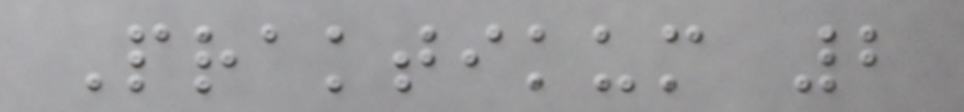Praktikum 2
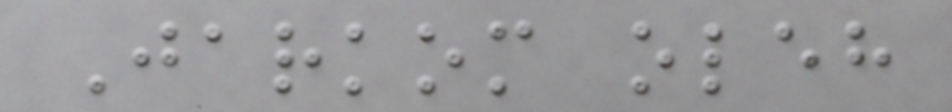Jarkom oleh
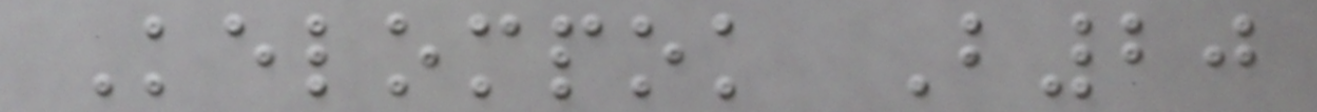Kelompok B20
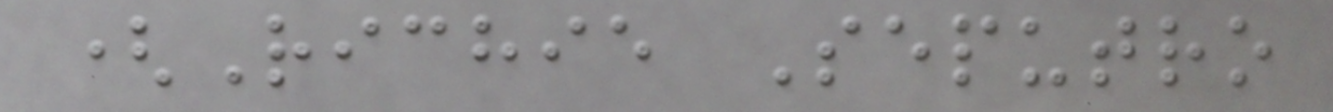(Richie Seputro
